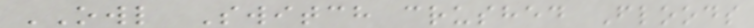OWL Switch crushed Floods
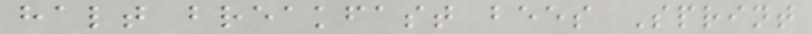halt breakfast bees Sprint
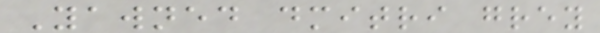Yawned dmitri grey
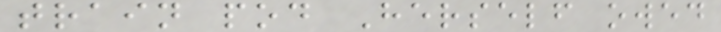train pod Herself owed
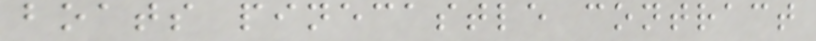boats pinecastle contract
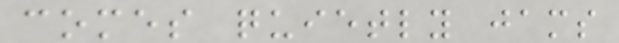comes quietly jams
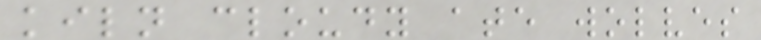kiln cloudy ate wolves
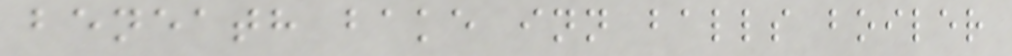beneath bake inn balls boiler
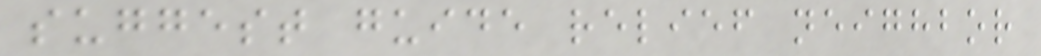suggest guide relief neighbor
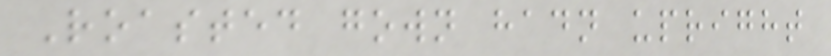Roasted gown hadn upright
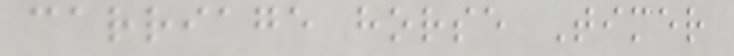carriage horse Timer
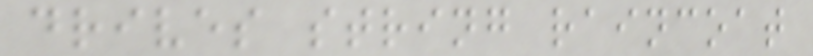drives string raincoat
